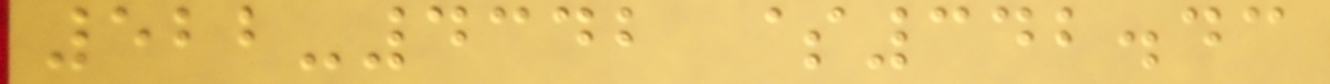522-4342 $342.43
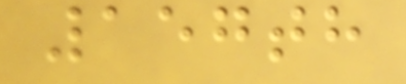157th
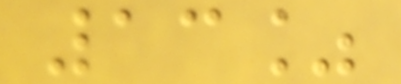13%
